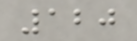120
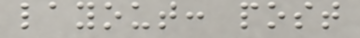layout: post
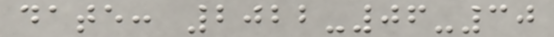date: 2022-06-30
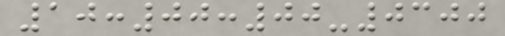10:00:00-0300
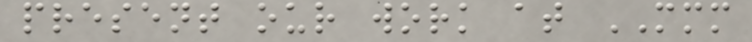present our work at MMM
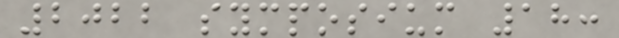2022 symposium 18:
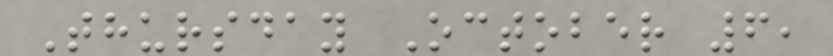Thursday October 6,
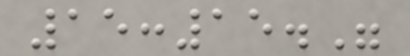15:15."
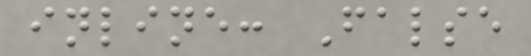inline: False
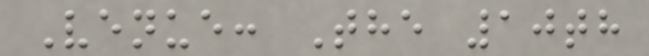Venue: The 10th
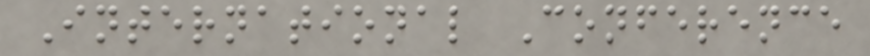International Conference
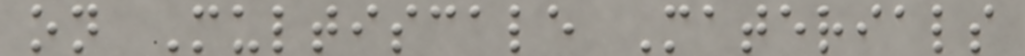on Multiscale Materials
